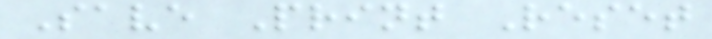Save Print Reset
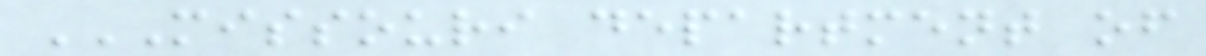MISSOURI DEPARTMENT OF
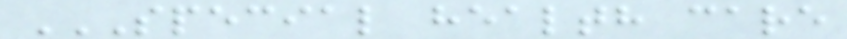SPECIAL HEALTH CARE
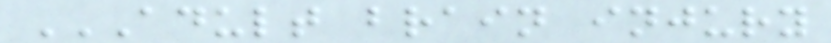ADULT BRAIN INJURY
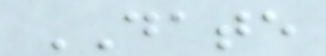DATE
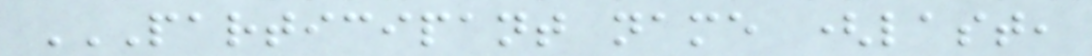PARTICIPANT NAME (LAST,
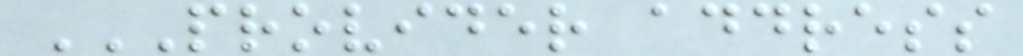PROVIDER ADDRESS
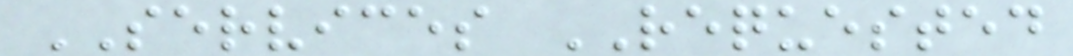SERVICES REQUESTED
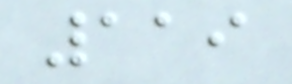119
